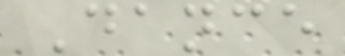Dance
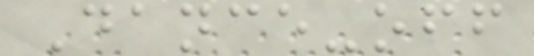Dance-off
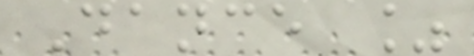Dance %
